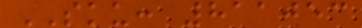SKU: 811053
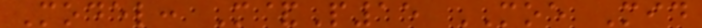Model: M&P15 MOE Mid
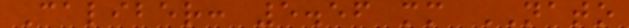Caliber: 5.56 mm NATO
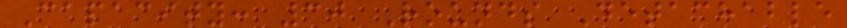Capacity: 30 Rounds Detachable
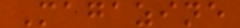Magazine
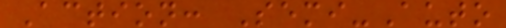Action: Semi-Auto
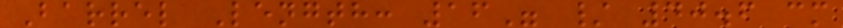Barrel Length: 16" / 40.6 cm
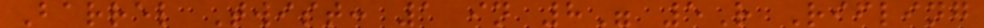Barrel Twist: 1 in 8" 5R Rifling
